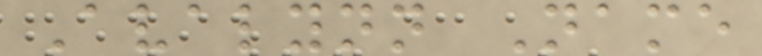Avalynn Name
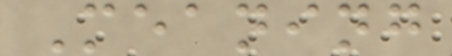Meaning
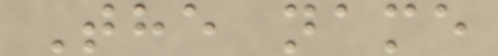The name
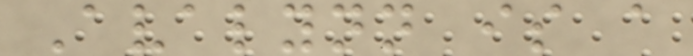Avalynn is a
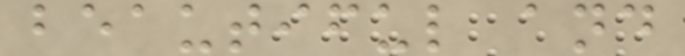beautiful and
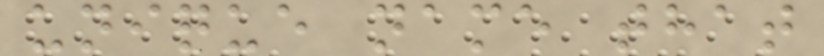unique name that
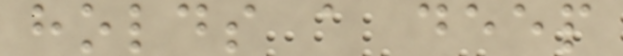holds a deep
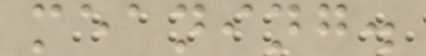meaning.
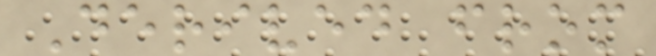Derived from
